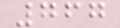767
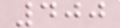400
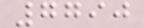7790
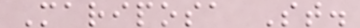Mariposa St.
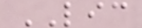LIC
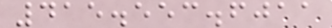415.553.6011
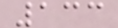133
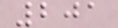201
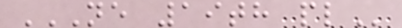NE 19TH PL
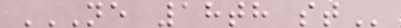NE 18TH ST
